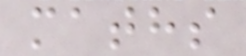maths
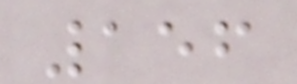156
